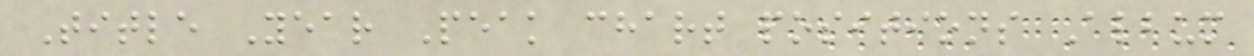Title Year Peak chart positions Album
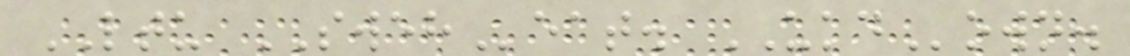LTU SWEHeat. UKDown.
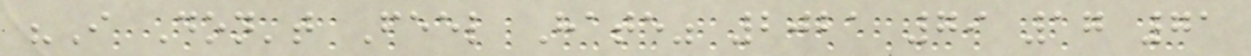"I Don't Feel Hate" 2021 79 17 71
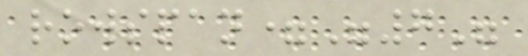rowspan="7"
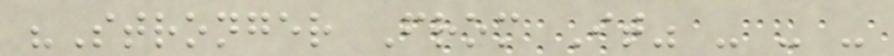"Stronger From It" - - -
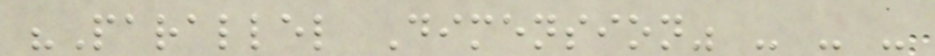"Parallel Dimension" - - -
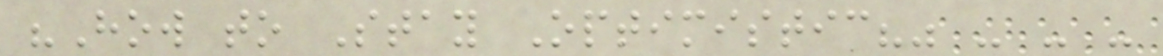"How to Stay Optimistic?" - - -
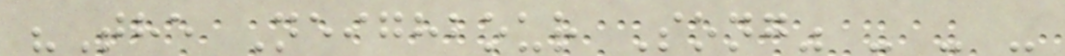"The Neighbour Song" - - -
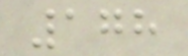178
